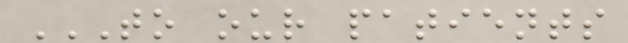TO OUR PATIENTS
